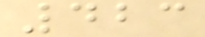423
